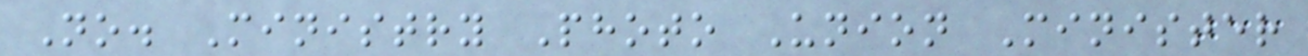No. Ministry Photo Union Minister
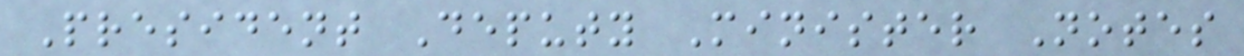President Deputy Minister Notes
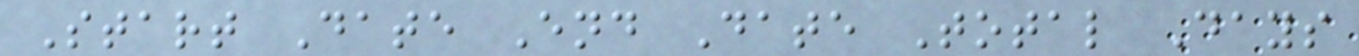Start Date End Date Total Days
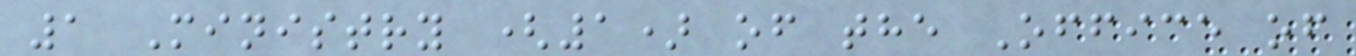1 Ministry (1) of the Office of
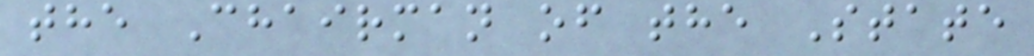the Chairman of the State
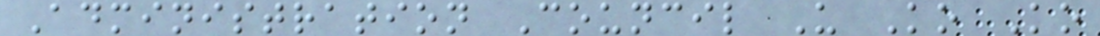Administration Council U Ko Ko
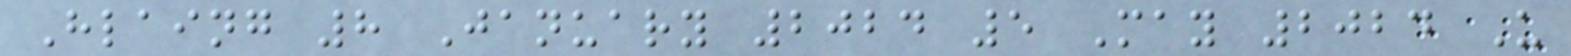Hlaing 8 January 2024 5 May 2024 U
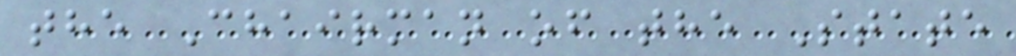the Chairman of the State
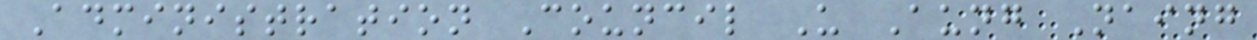Administration Council U Aung Naing
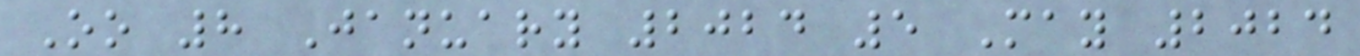Oo 8 January 2024 5 May 2024
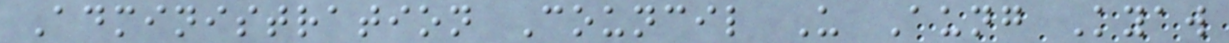Administration Council U Aung Kyaw
